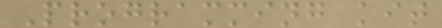Programming kit
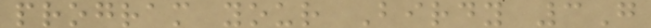program your Birdy 3G
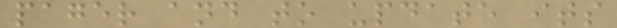pager and to update its
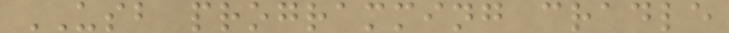USB programming cradle
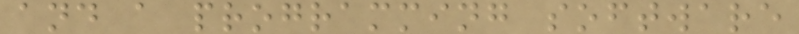and a programming software
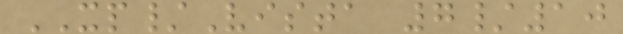XP/Vista 7/10
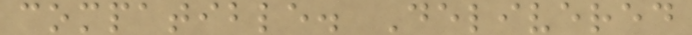compatible. Delivered
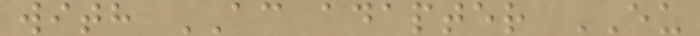with AC adapter EU
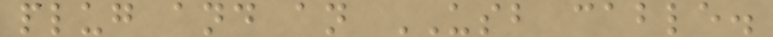plug and an USB cable.
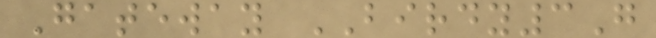Gateway BIRDY3G
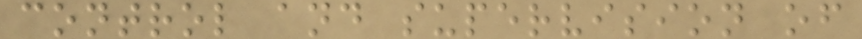control and supervision of
